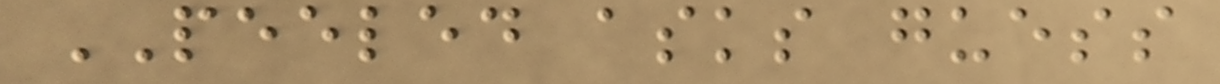PEELED asks guess
